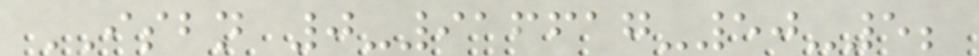ISBN 0-916617-50-5;
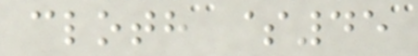cloth $45
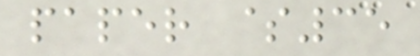paper $35
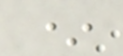*
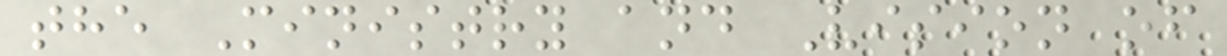the Ministry and Vision of
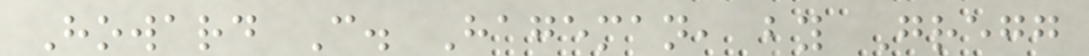Howard C. Hageman, by Gregg
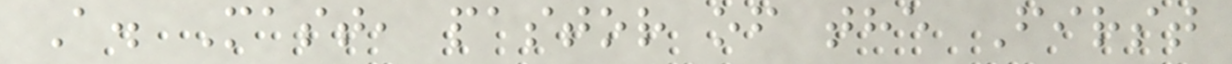A. Mast, pastor of the First
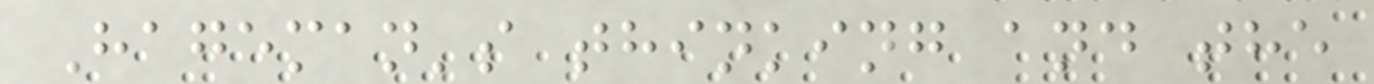Hageman's thinking and the
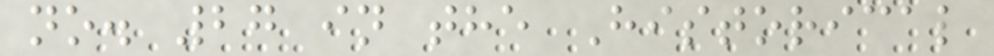no. 27 in the Historical
